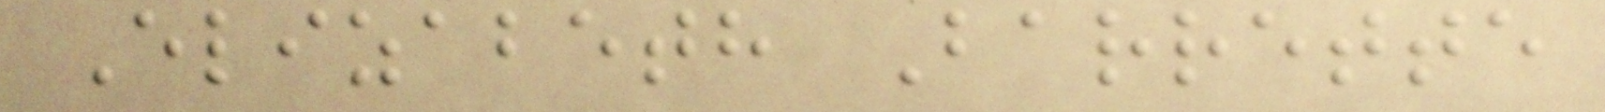Elizabeth Barrette
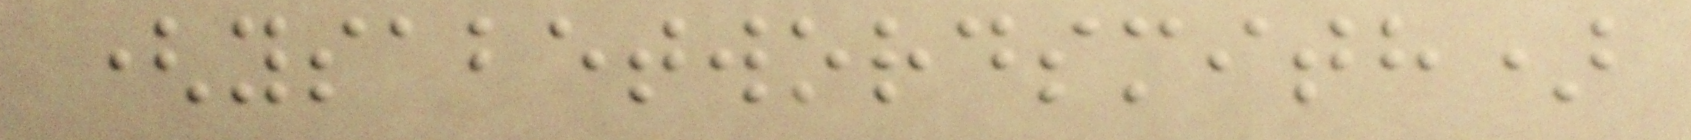(ysabetwordsmith)
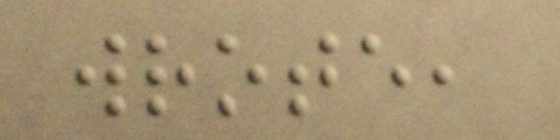wrote,
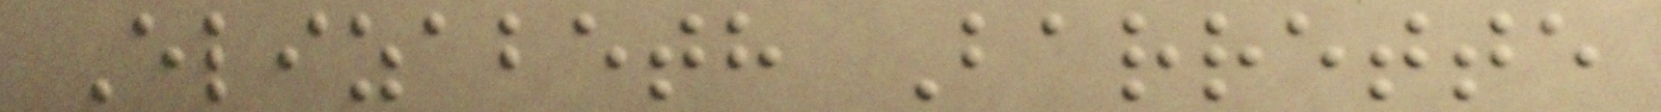Elizabeth Barrette
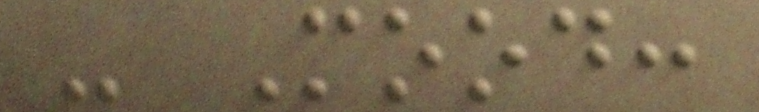- Mood:
